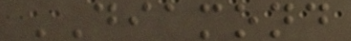DIAMOND
